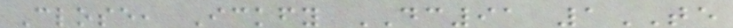Close, Ickfy DC91 1TE
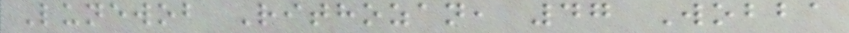Lunewob Rithozan, 47 Wobba
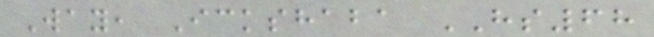Way, Ickshaba HS68
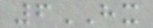6HX
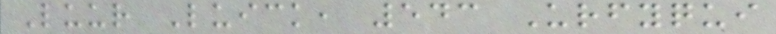Luur Luick, 543 Urfyqui
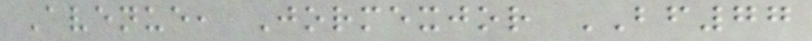Avenue, Jormexjor BF77
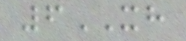6XH
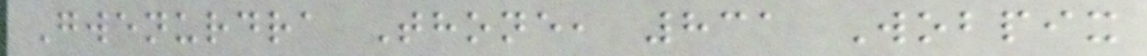Gwenurdra Thone, 831 Wobpix
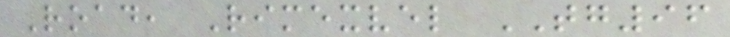Road, Rimexvel TG96
